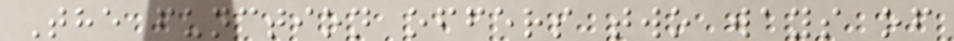The function offers two ways of
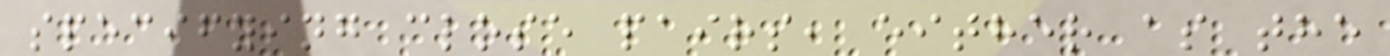specifying close pairs, either as the
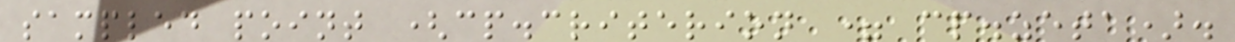sampled point (cp.criterion = cp.zeta).
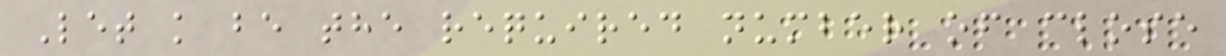Let k be the required number of close
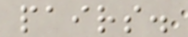pairs.
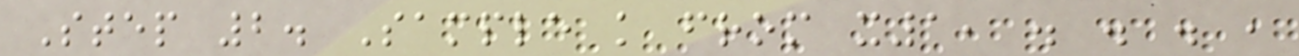Step 2. Sample k from x1, . . . ,
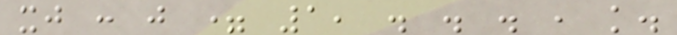xj : j = 1, . . . , k.
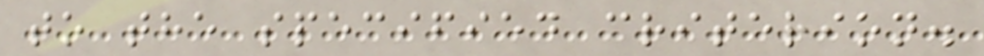to the specified criterion.
